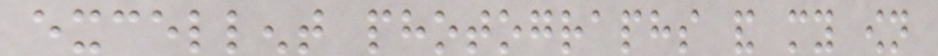excellent photographs and my own
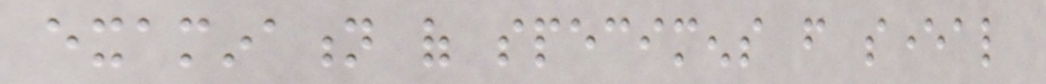examination of specimens from several
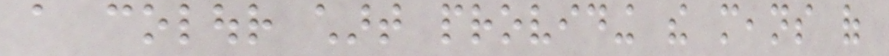a colour chart providing the means of
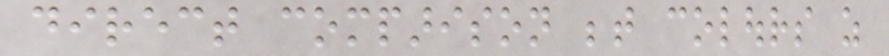direct comparison between colours as
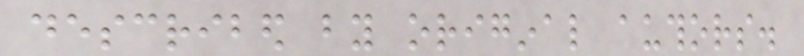described by original authors.
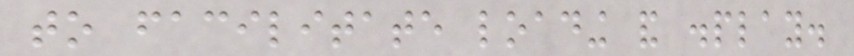to facilitate loading and display.
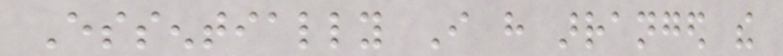Essentially I have arranged the
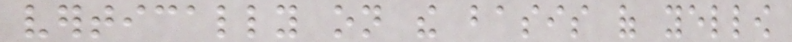vertically on the basis of yellow
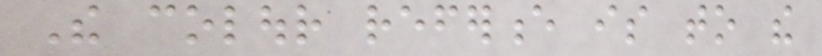The colour reference is to the
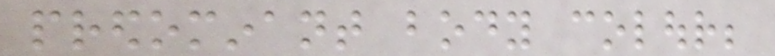predominant body colour;
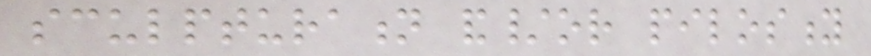sculpturation and/or pilosity
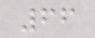66
